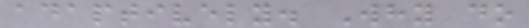adaptively. Why do
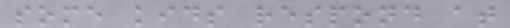some kids respond at
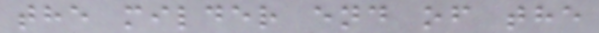the milder end of the
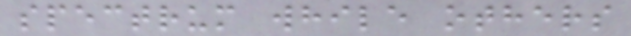spectrum while others
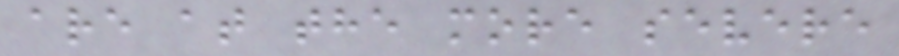are at the more severe
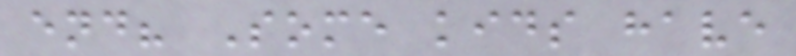end? Some kids have
